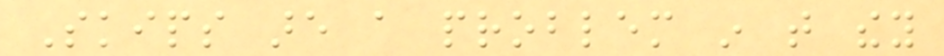Skips are a problem in that they
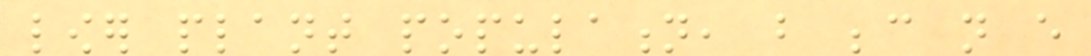lower plant population, but because not every
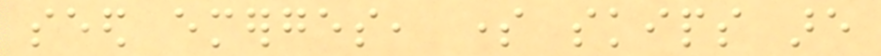seed emerges, some skips are
